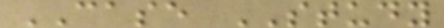CASE STUDY
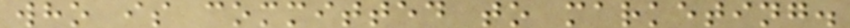who is committed to marketing.
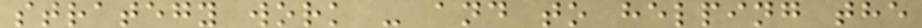strategy work - and to helping the
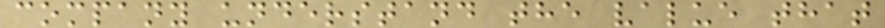company understand the value that
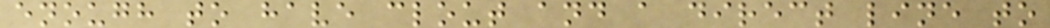enough to have clout and a direct line to
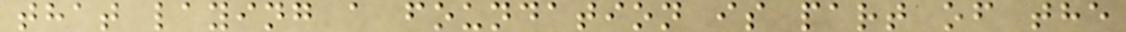that laying a foundation is part of the
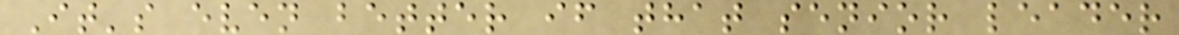It's even better if that senior leader
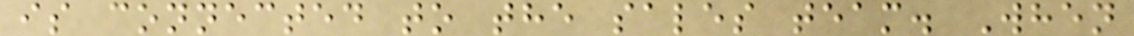is connected to the sales team. When
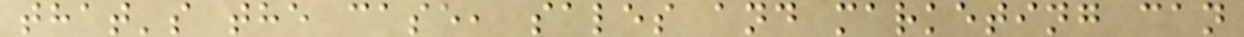that's the case, sales and marketing can
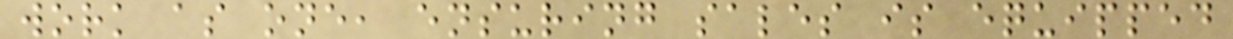work as one, ensuring sales is equipped
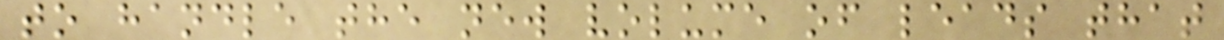to handle the new volume of leads that
